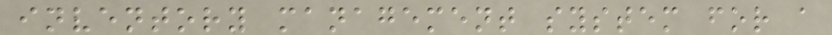inventory management system for a
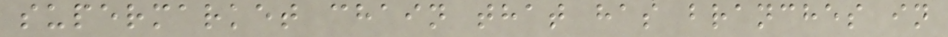supermarket chain that has branches in
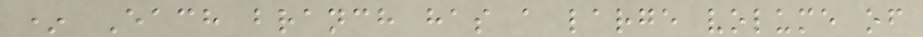* Each branch has a large volume of
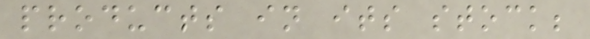products in its stock;
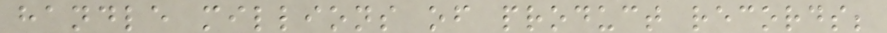handle millions of product records;
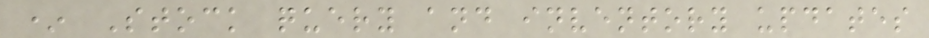* Stock query and inventory updates
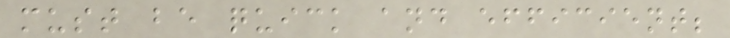must be quick and efficient;
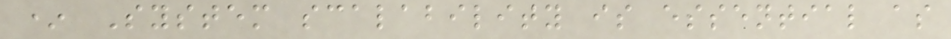* System scalability is essential as
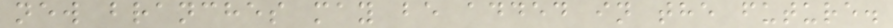new branches may be added in the future.
